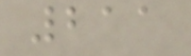211
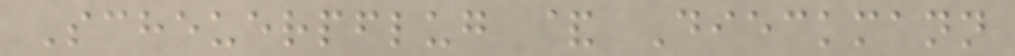Scheuerpflug & Dieckmann
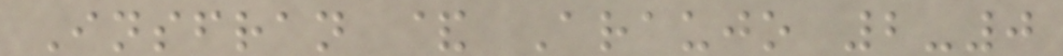Insfran & Araujo 2-0
